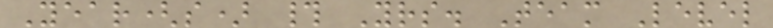Year(s) # Yrs. Team Level
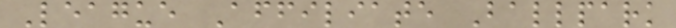League Affiliate Ballpark
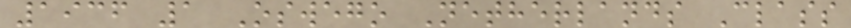1936 1 Oswego Netherlands Class
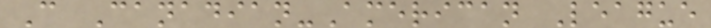C Canadian-American League
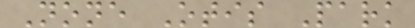None Otis Park
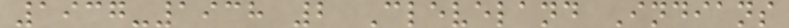1937-1938 2 Cleveland Indians
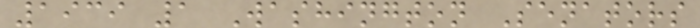1939 1 Washington Senators
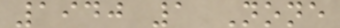1940 1 None
